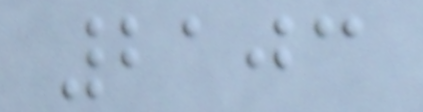2103
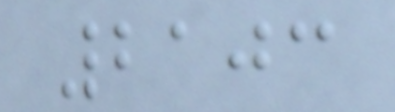2103
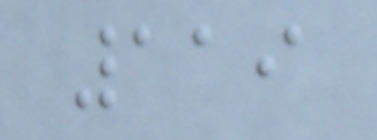119
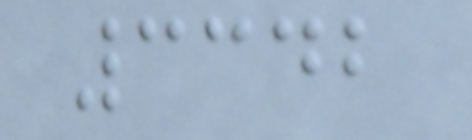3342
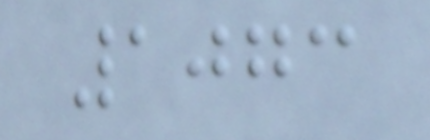1073
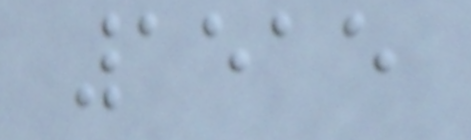1515
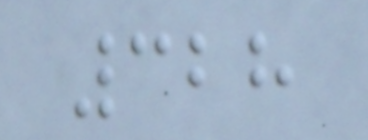328
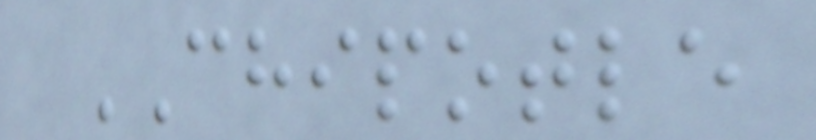CHIPOTLE
